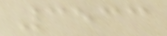3533
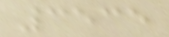3535
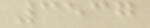3537
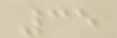35
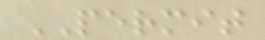PERMIT
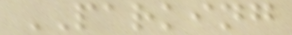PARKING
